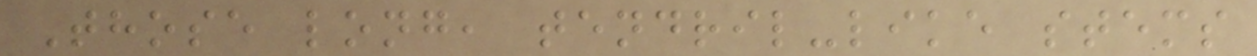Those long, tendril-like stems
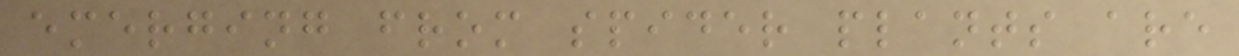emerging from spider plants are
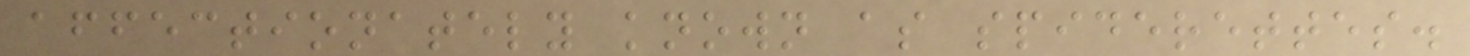affectionately known as spiderettes.
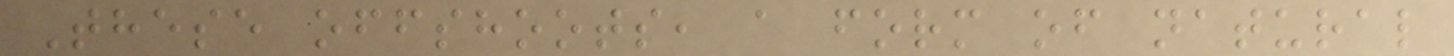These offshoots, a form of natural
